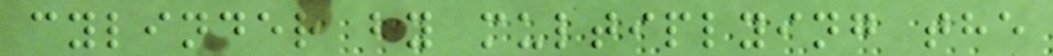cylinder by multiplying the
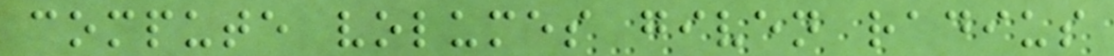compute volumes given radius
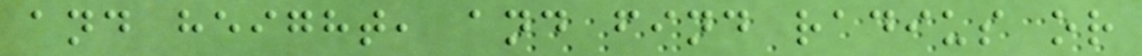and height, and find radius or
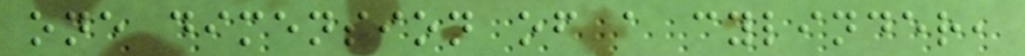one dimension of a cylinder,
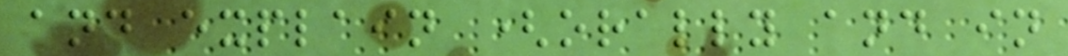and explain (orally and in
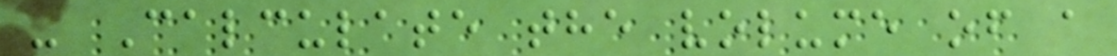- Calculate the volume of a
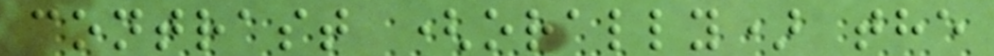contrast (orally) the
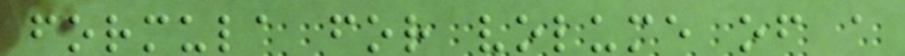formula for volume of a
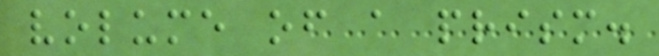volume of a prism.
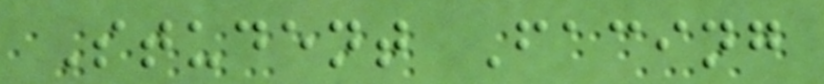Student Facing
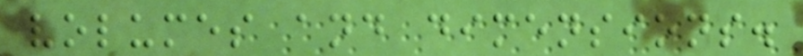volumes and dimensions.
